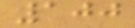100
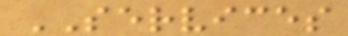SERVICES
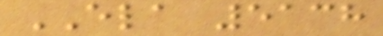ELA 5138
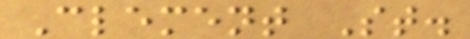Clement St.
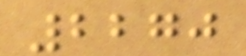2270
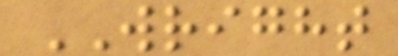WRIGHT
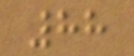88
